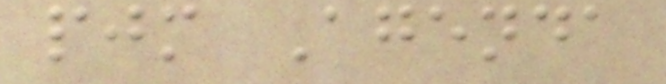pjm Agenda
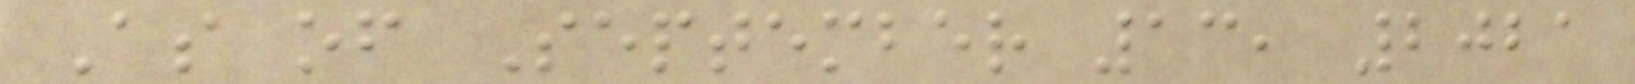As of September 13, 2021
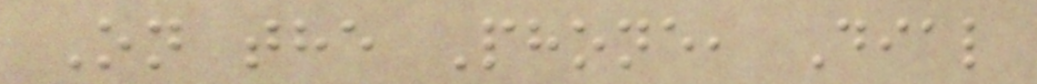On the Phone, Dial
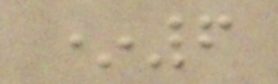*6
